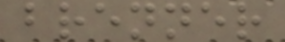brenner
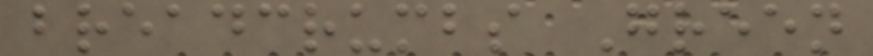breadcrumbs Green
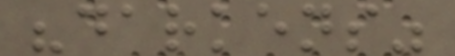"darkens"
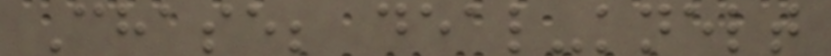Chase; deal-knelt
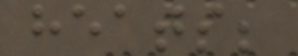heats;
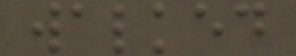walked
